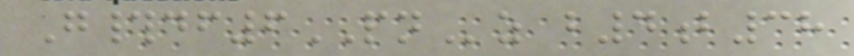G#df6PNz b4b38
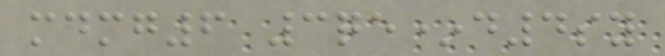mdmg6 3qe*d4sy
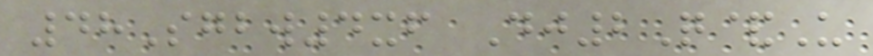48Sgbw4xf Dj2Q&U
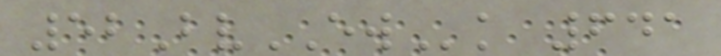52BvEWk 641
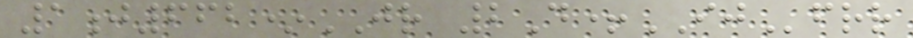1j662*JR 2D+IJfrr
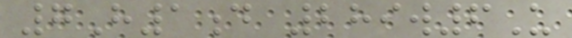7H1d 289w6U
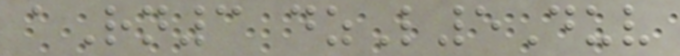aRn3 dzL5Duv
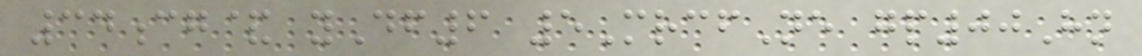34cg& yDf6 5MrcfNe gp00Hn
